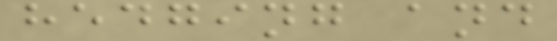hedging and
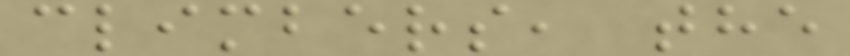climbers, the
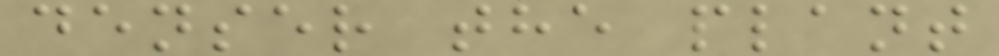denser the plant
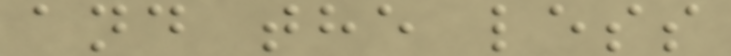and the less
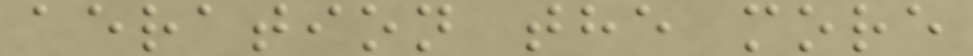aeration the more
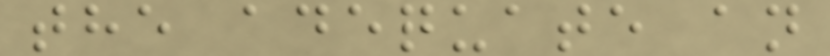the adequate an
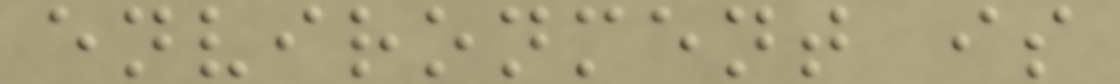environment is
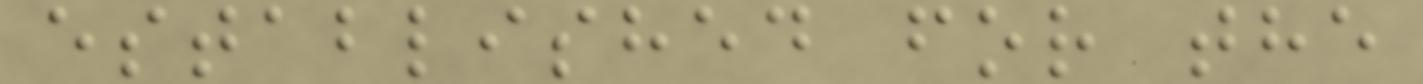established for the
